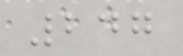247
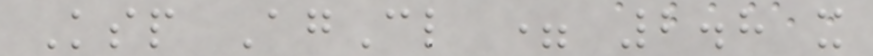Ksp AgCl = 2.8 x
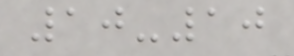10-10
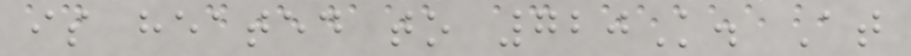is heated to 720K. At
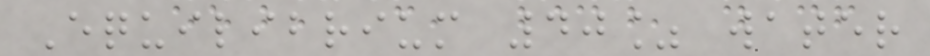Equilibrium 40% water
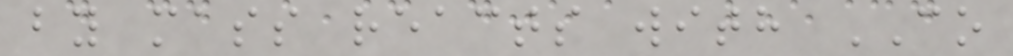by mass reacts with CO
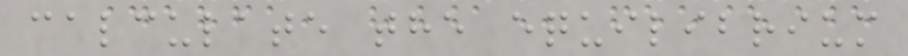calculate the equilibrium
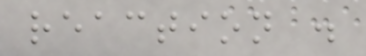reaction .
